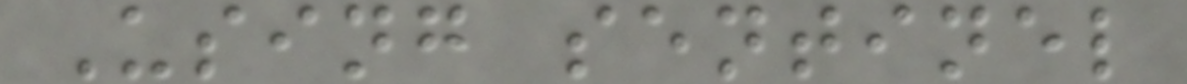Using sentinel
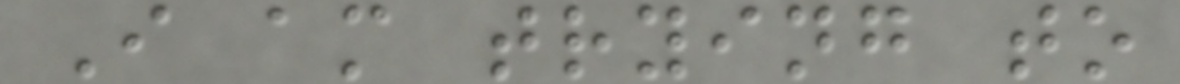I am trying to
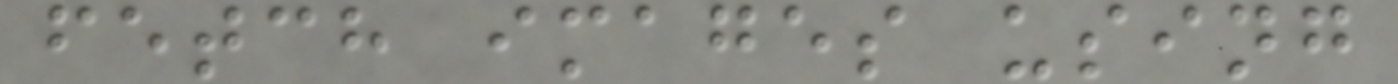fetch images using
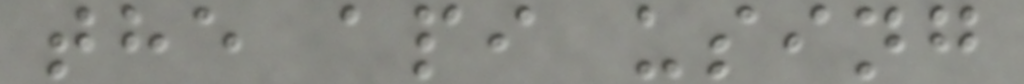the api using
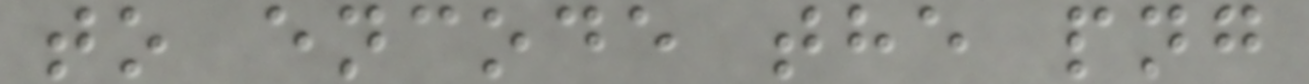to encode the png
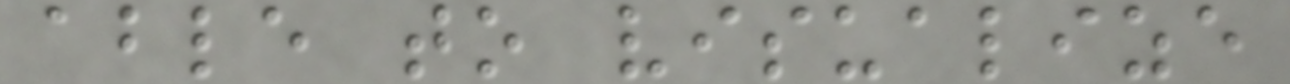able to visualize
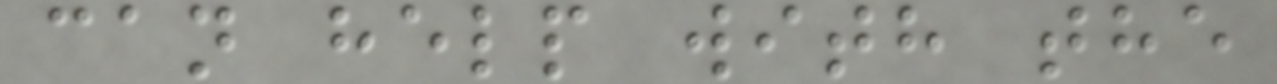can help with the
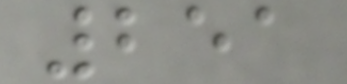251
